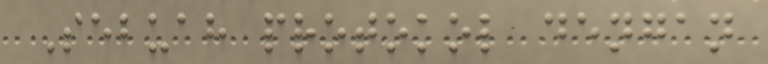Sebuah protokol dengan
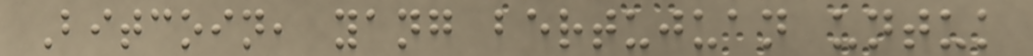Bitcoin, yang bertujuan untuk
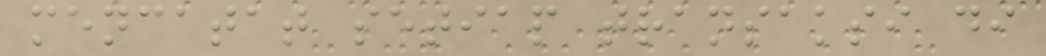mencatat setiap transaksi di
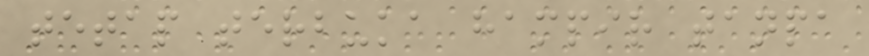tetap terbuka hampir tanpa
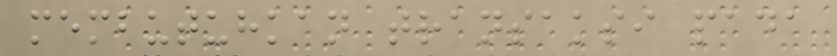membutuhkan transaksi pada
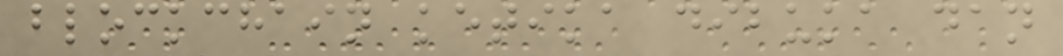blockchain ketika dibuka dan
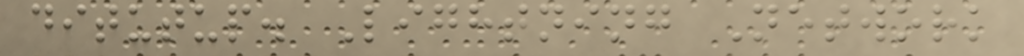ditutup. Lightning Network
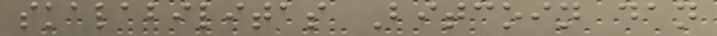skalabilitas Bitcoin dan
